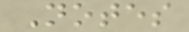Notes
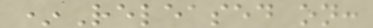*Released on:
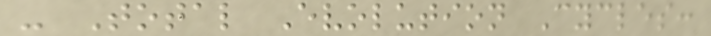- Total Evolution Cycles:
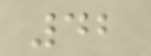42
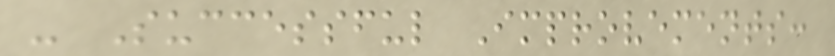- Successful Improvements:
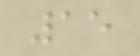15
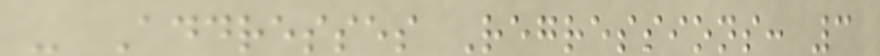- Addresses Regressions: 3
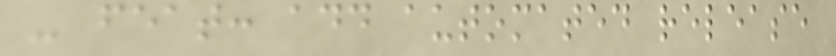- feat: add automated release
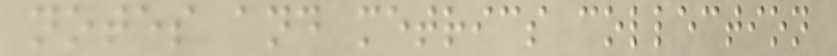notes and metrics collection
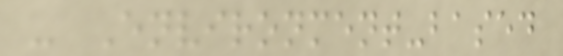- Environment-based
